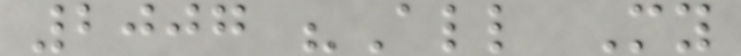2007 "All My
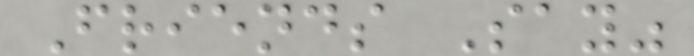Friends Say"
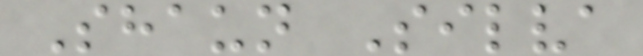Shaun Silva
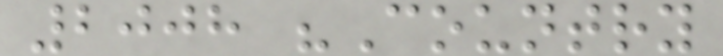2008 "Country
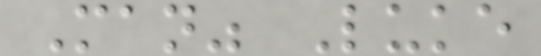Man" Luke
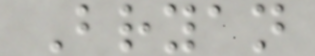Bryan
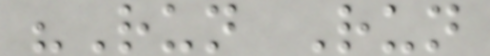"Run Run
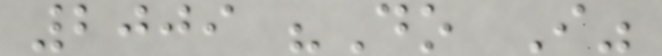2009 "Do I"
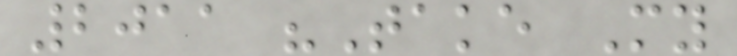2011 "Take My
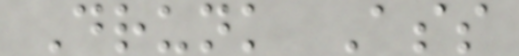Drunk Ass
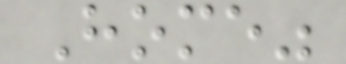Home"
